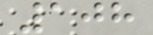108
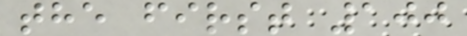the first 100
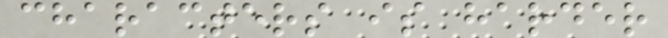characters is harder
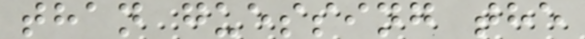than guessing the
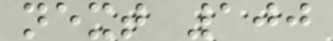next 100
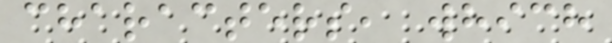characters, which
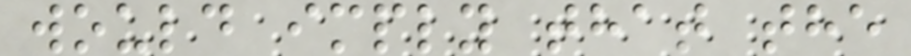would imply that the
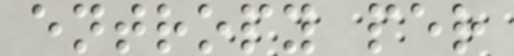entropy per
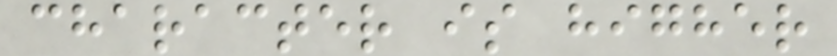character is higher
